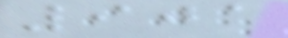901
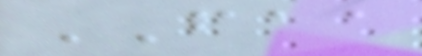FAA
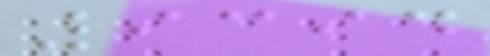9394
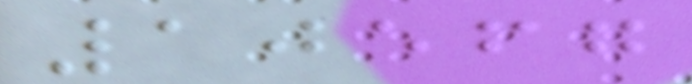10567
